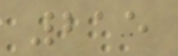215
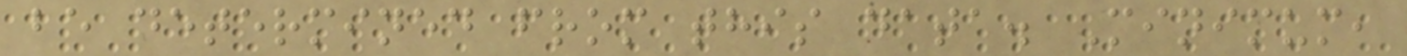be determined from this data. Minimum,
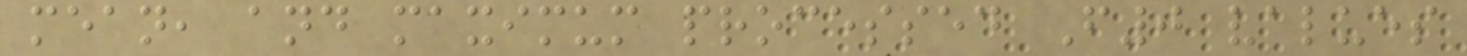mean, and maximum processed F0 values
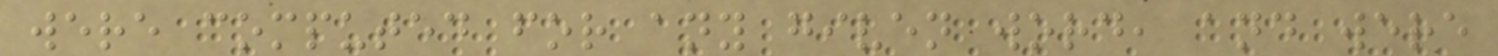were computed for any given word, and were
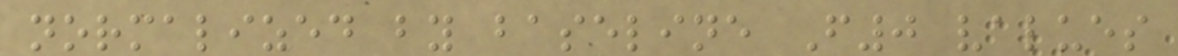normalized by baseline F0 values
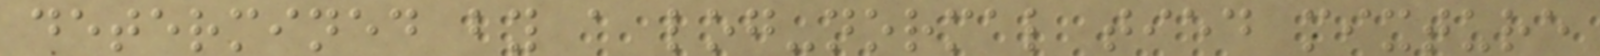determined by a log-normal tied mixture
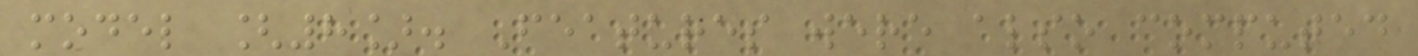model [8]. Features were also computed
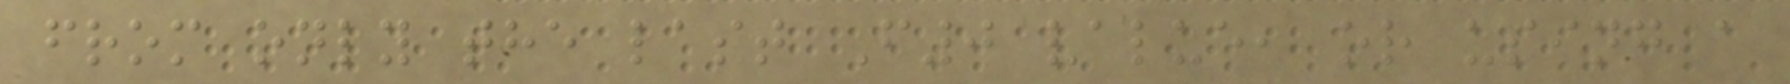from only the last F0 value, or using a
